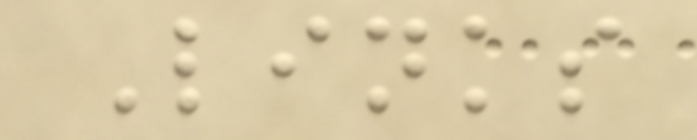Links
